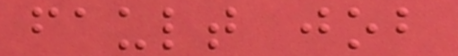fault job
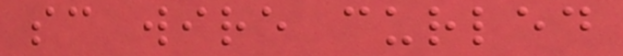sc wire curled
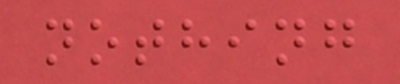nothing
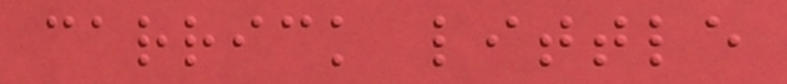carrick little
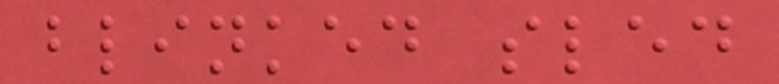blinked sled
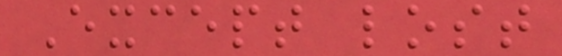Except lost
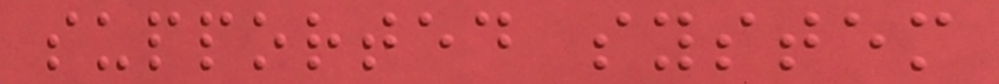supported system
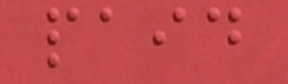paid
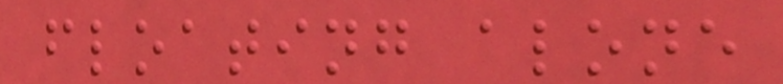floating alone
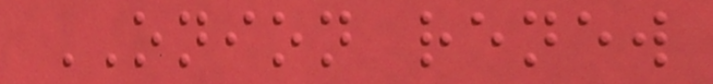ONION renew
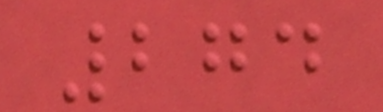274
